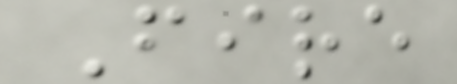Fire
